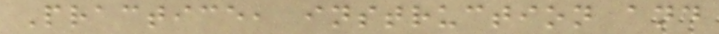Practice, instruction and
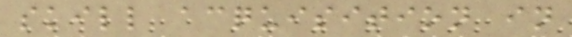skill acquisition in
